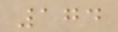174
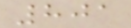801
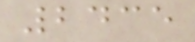2435
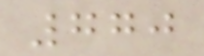770
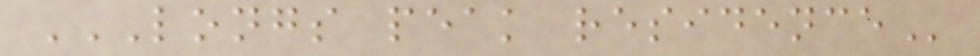LONGS PEAK RESIDENCE
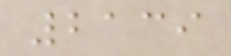2139
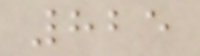825
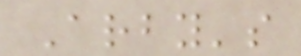Arby's
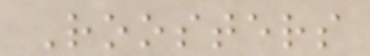Roosters
